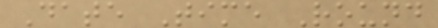Date Time Round
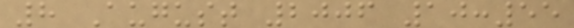8 August 2006 10:55
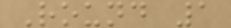Round 1
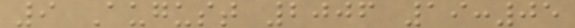9 August 2006 19:05
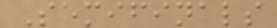Semifinals
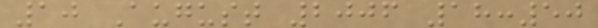10 August 2006 18:50
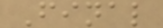Final
